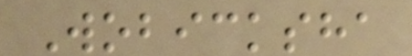Wobicksha
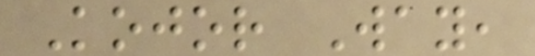Kojor Way,
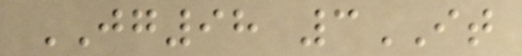JG98 3IT
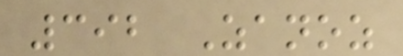392 Zanoz
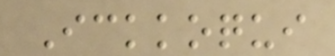Ickkoqui
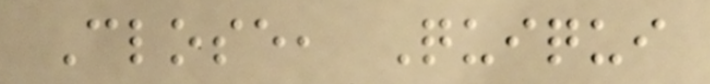Close, Quiqui
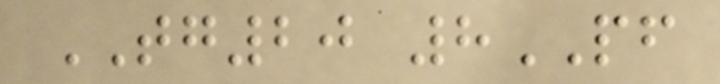TG20 8PF
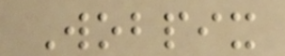Wobpix
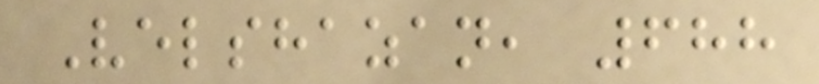Velshazan, 688
